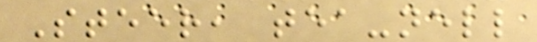Steer, tea-nell
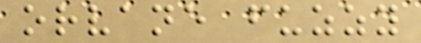orvane fuzzy
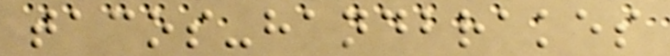tacos-handbrakes
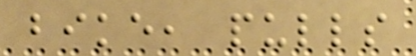bike, pulls
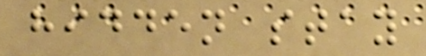hidden stay
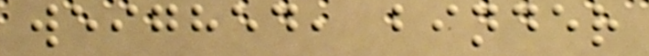weighed, binder
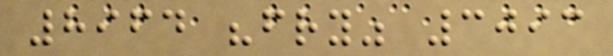8964 "fry" 3093
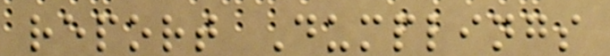report Dumplings
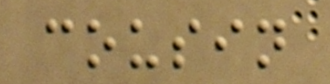cousin
